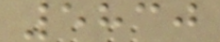5830
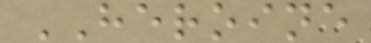HEROINE
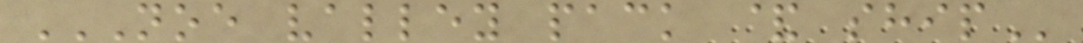NOE VALLEY PACK & SHIP
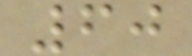60
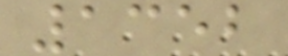1352
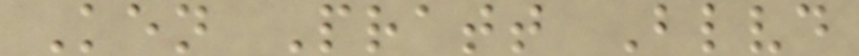Ken Pratt Blvd
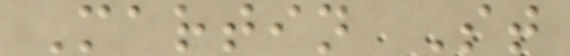Martin St
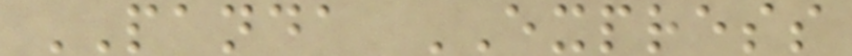PANDA EXPRESS
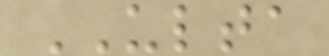ULTA
